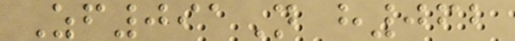Zf091N h062
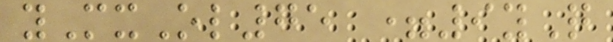yMxOl75 =9yQ
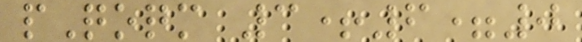pQoqm 3+6=0
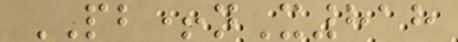PB+nX818
